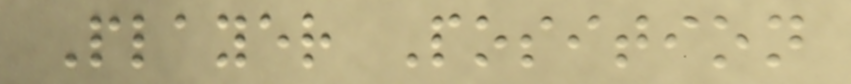Player Position
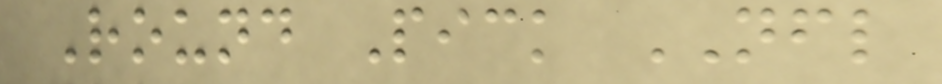Round Pick NFL
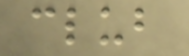club
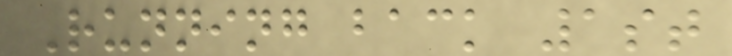Running back 1st
